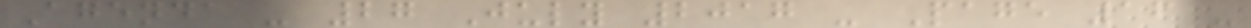Agenda - 27 July 2017 - Page 16 -
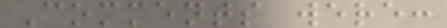Comments were:
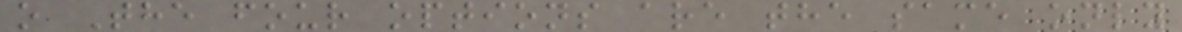o The four options are the same only
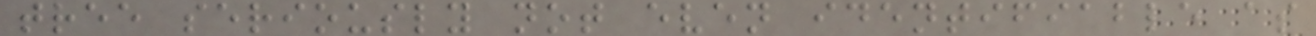tree seriously not even identifiable as
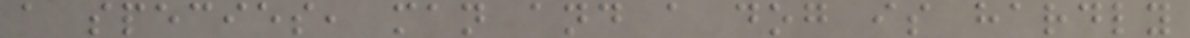a species, man and a dog is hardly
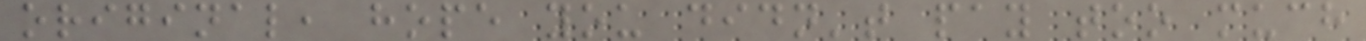original, hope you didn't pay too much
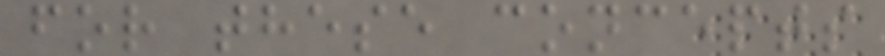for these concepts
